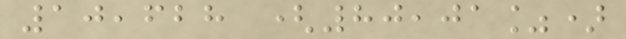10,628 (80,01%)
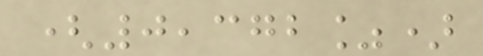(0,372%)
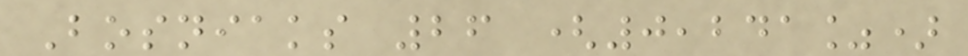Bosniaks 26 (0,241%)
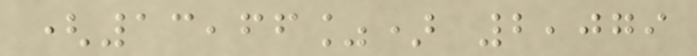(13,66%) 2,079
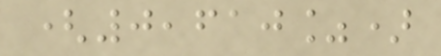(0,610%)
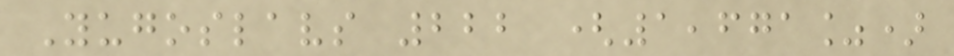Yugoslavs 222 (1,671%)
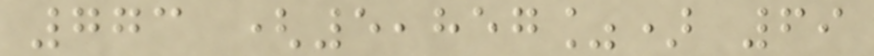773 (5,857%) 69
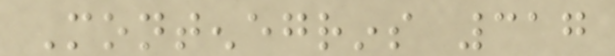Montenegrins 317
